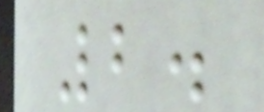2.
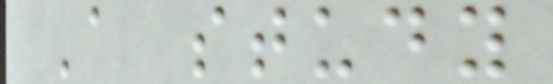A study
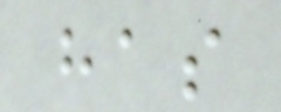has
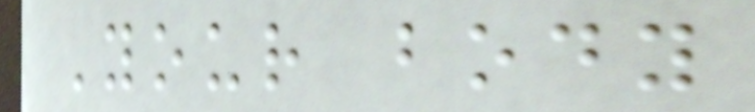Your body
